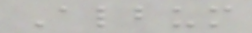Album
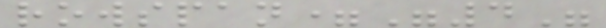rowspan="4"
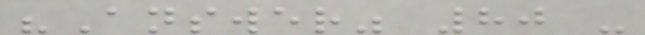"Answer" 80 -
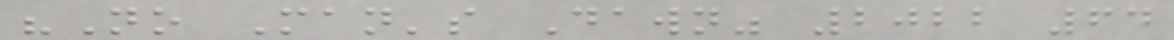"No Man's Dawn" 2022 64
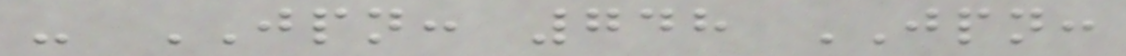- JPN: 748 JPN:
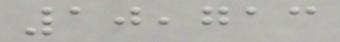10,713
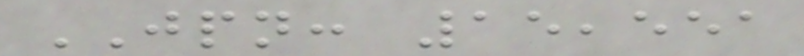JPN: 15,551
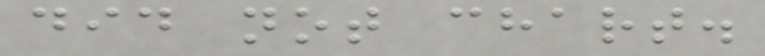did not chart.
